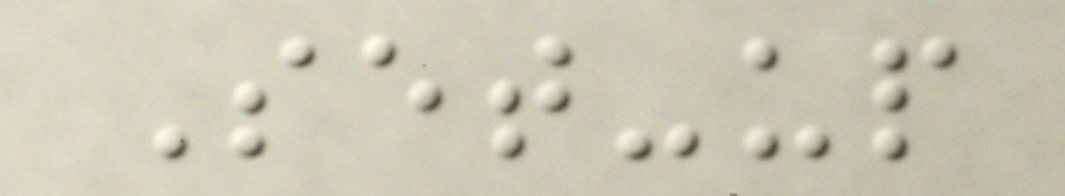Set-up
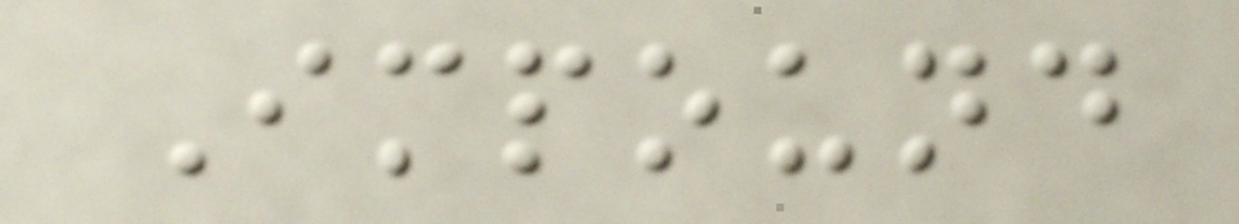Impound
